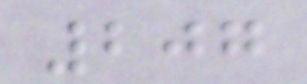207
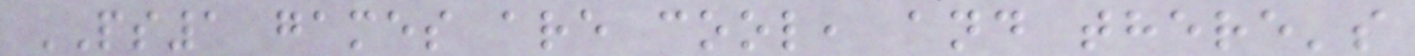PS1 games are cool, and there's
